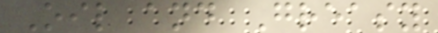Oil and Greasy
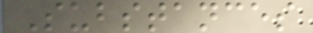Substances
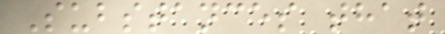Substances that
